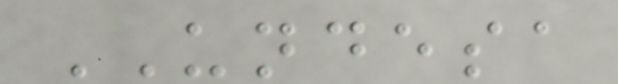UNDESA
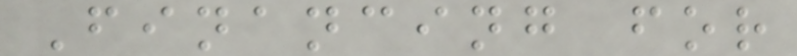Financing for
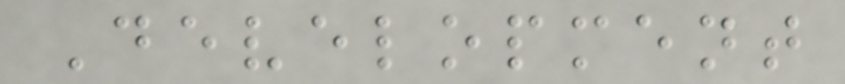Development
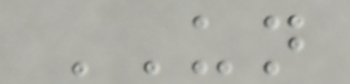UN
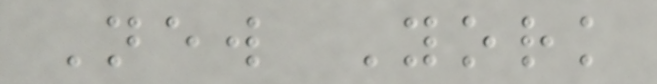New York
